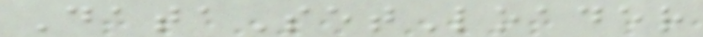DataSetLoader
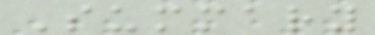Summary
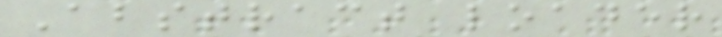Abstract loader
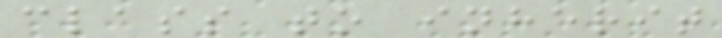class to inherit
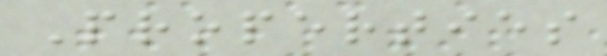Properties
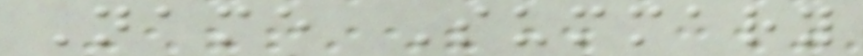Name Summary
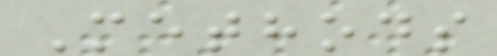Methods
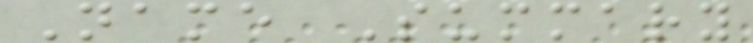Name Summary
